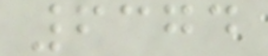6374
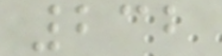232
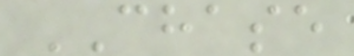CHASE
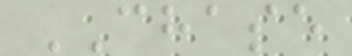CHASE
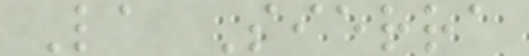La Sierra
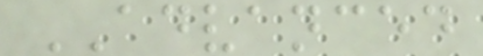ADVANCED
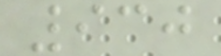930
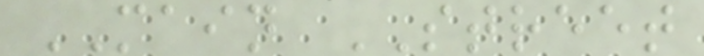MAIN STREET
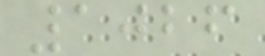1026
